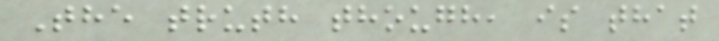The truth though, is that
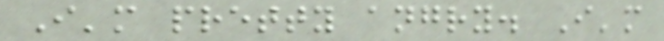I'm pretty angry. I'm
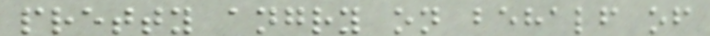pretty angry on behalf of
